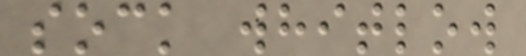sock whitlow
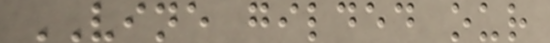VINE gilded our
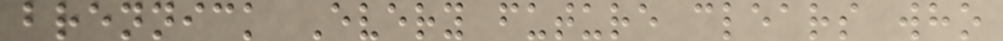brennick Every future clears who
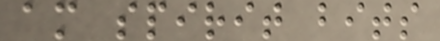am spirit bits
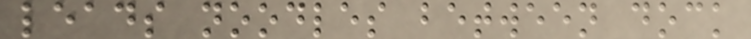leads noodles between dock
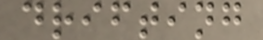drifting
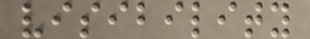visibility
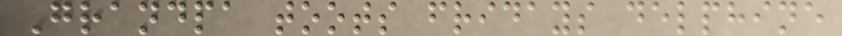Grandpa toots fridays delphine
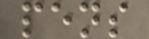pens
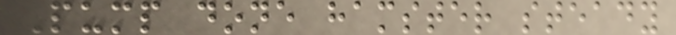Pump done hamster steady
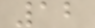12
